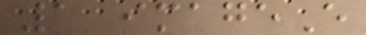1 imageE
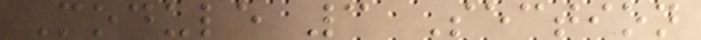Module 3 Section
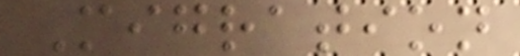Migration
